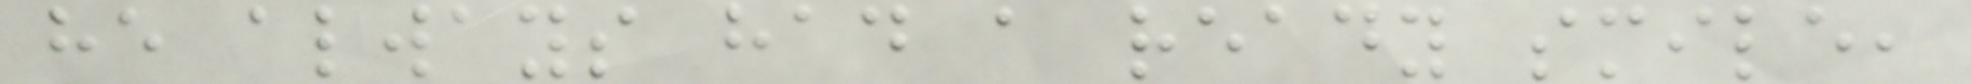he always had a ready smile,
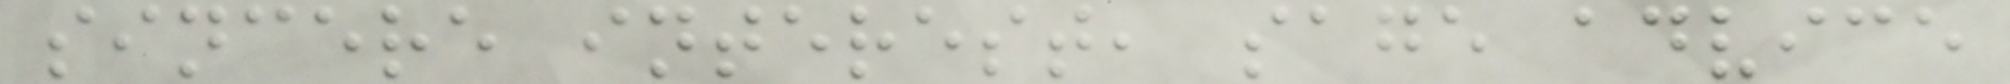sincere interest, sage advice
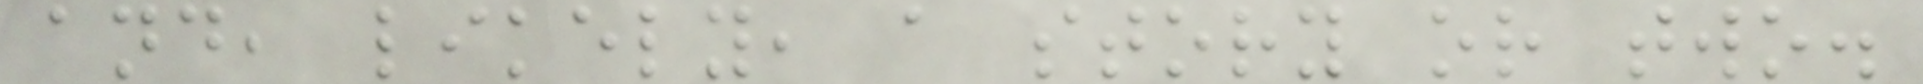and, likely, a story or two.
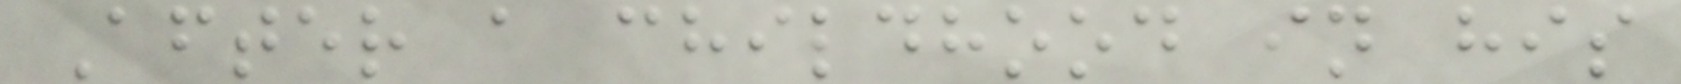After a childhood in his
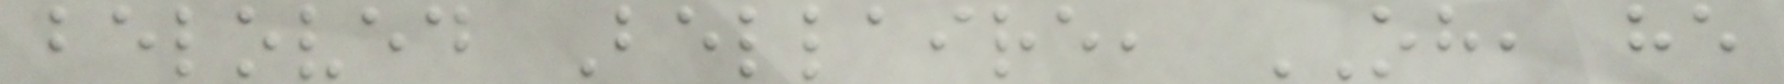beloved Bellaire, OH, he
